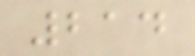214
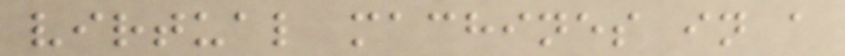virtual machines in a
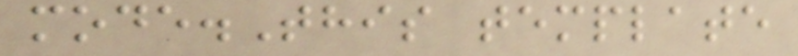mode.This template
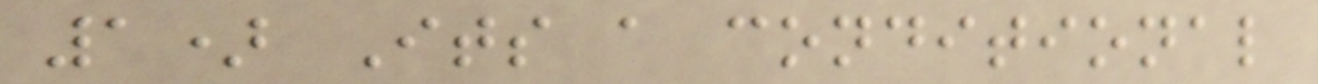1) Its a conditional
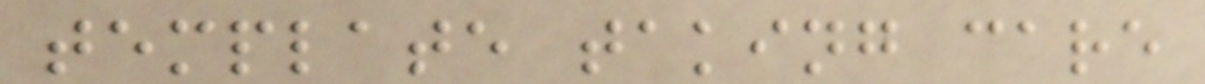template taking care
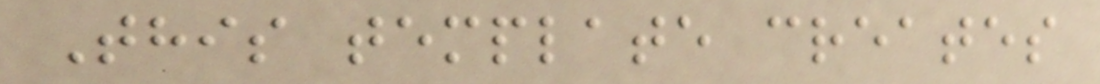This template creates
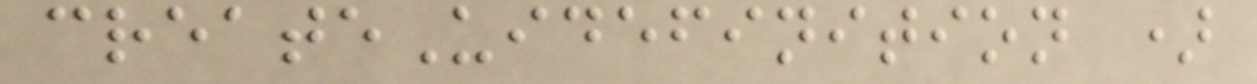createUidefinition )
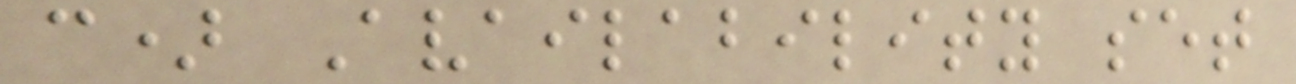c) Availability set
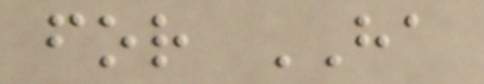for HA
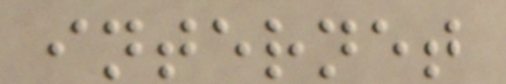internet
